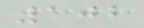102
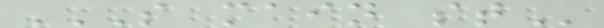S MAIN ST
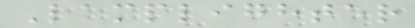Lamplighter
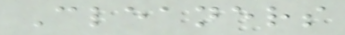Cleaners
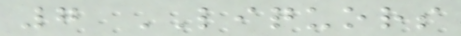7 LIQUORS
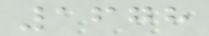1678
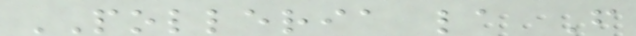POLLERIA la F
